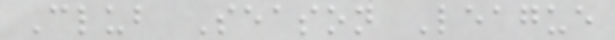Club Season League
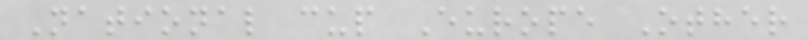National cup Europe Other
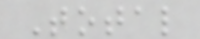Total
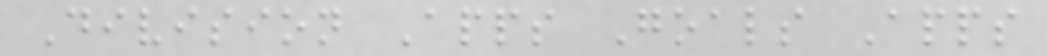Division Apps Goals Apps
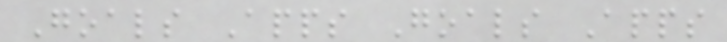Goals Apps Goals Apps
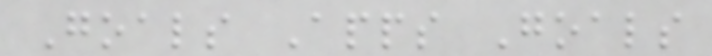Goals Apps Goals
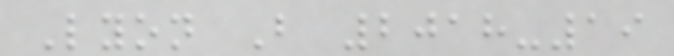Lyon B 2018-19
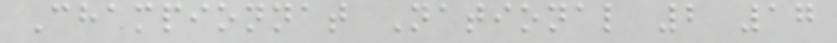Championnat National 2 17
